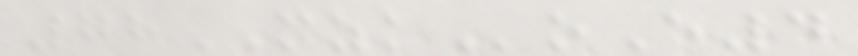78MZKoE4
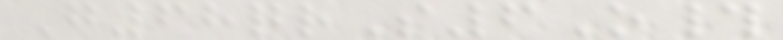G68qrS6O#
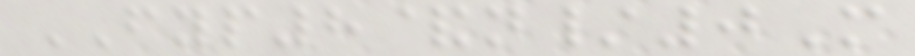FYP8&n/0M
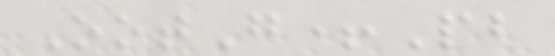OotG+Pb
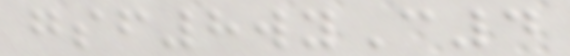gsf8wyC4
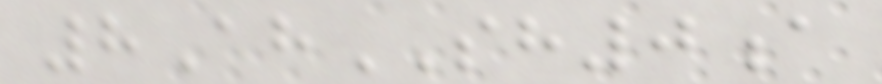8AhSH0a
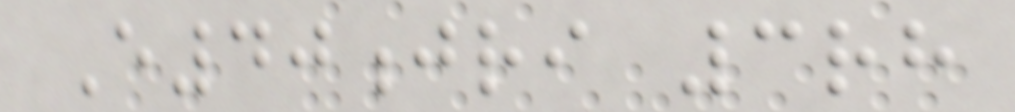E40jri 3rh
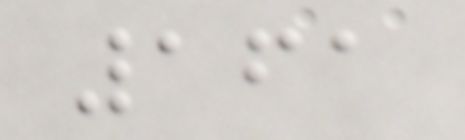161
